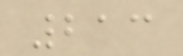213
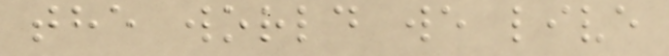the world we live
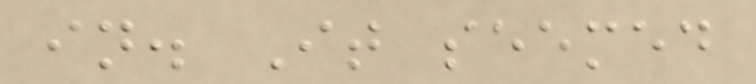in. It seemed
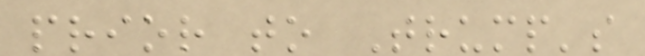prior to Trump's
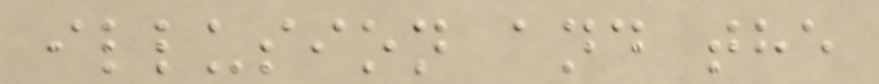illusion and the
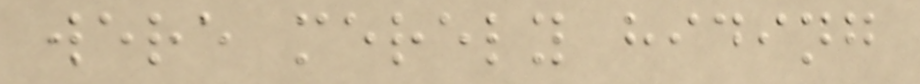were merely hiding
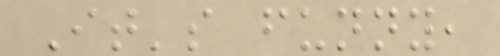It's funny,
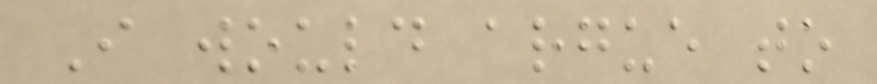I would argue to
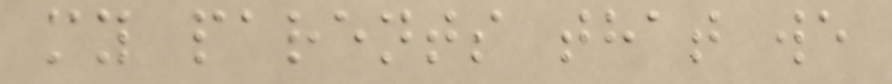my parents that we
